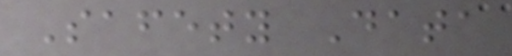Safety Data
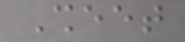Sheet
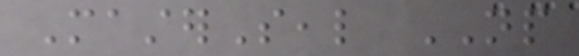MasterSeal NP
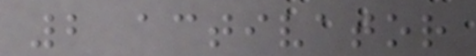2 activator
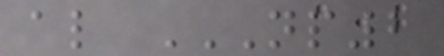also NP2
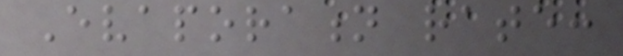Evaporation rate:
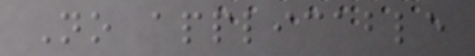No applicable
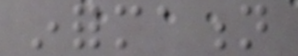information
